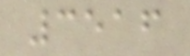3516
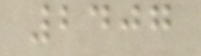2407
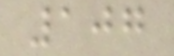107
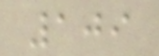109
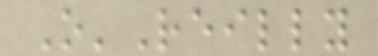O'Reilly
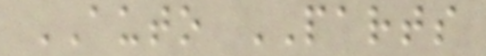AUTO PARTS
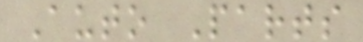Auto Parts
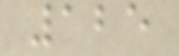125
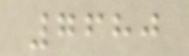7680
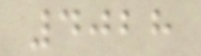4028
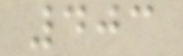403
